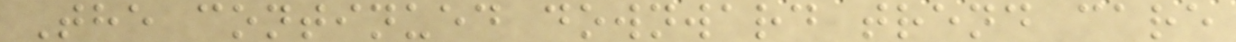The continued downward trend care
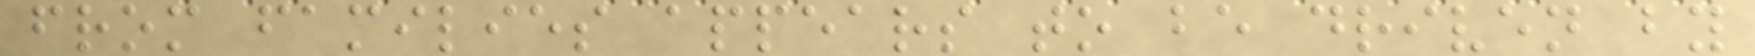from families appears to be driven by
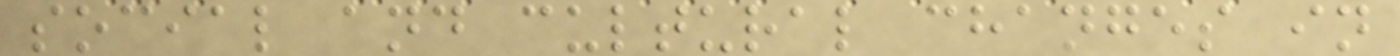social and cultural changes in
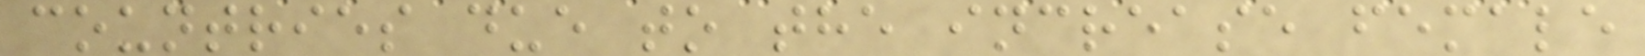countries due to the increase female
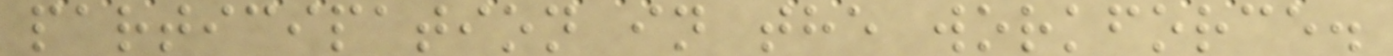participation in the workforce.
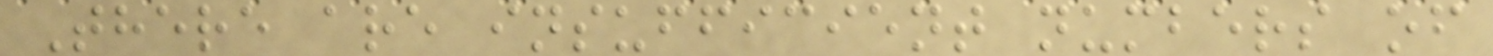There are insufficient numbers of
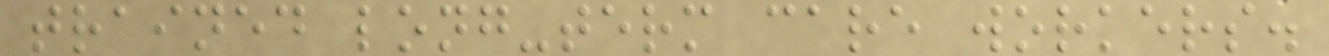trained long-term care workers.
